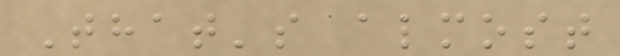That's almost
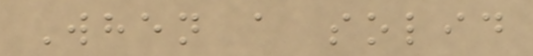When a solid
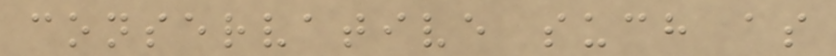conservative such as
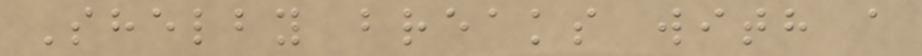Shelby breaks with a
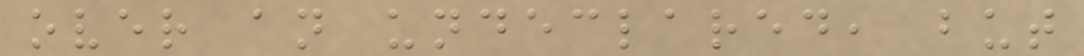over an undeclared, but
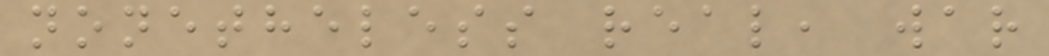nonetheless real, war
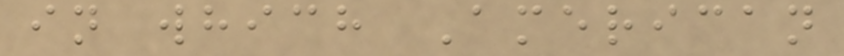in which American
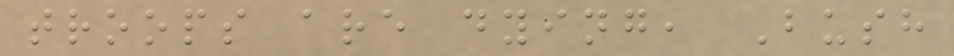troops are dying, Bush
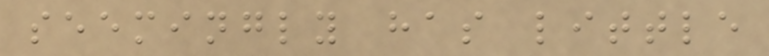seemingly has little
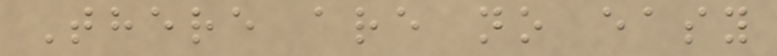There are no easy
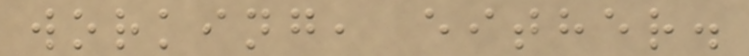working, either.
